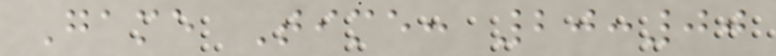Game Time: 20:00
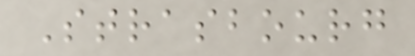Strasbourg
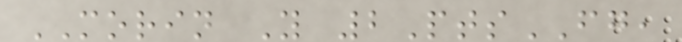MORIN Y 2PtsFG,
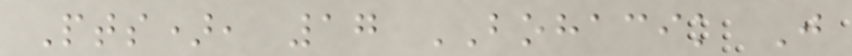Pts), 17 BOHACIK J
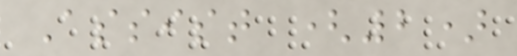Assist (2)
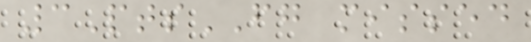3PtsFG missed
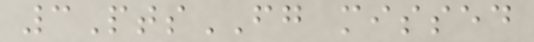3PtsFG missed
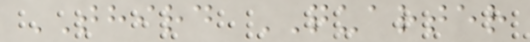THIRD QUARTER
